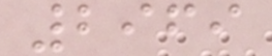2969
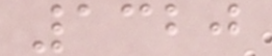1320
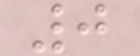0
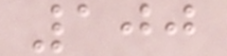100
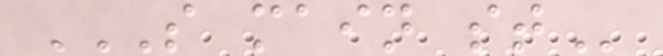S MAIN ST
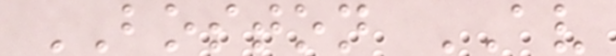BOSTON AV
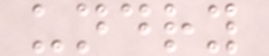undry
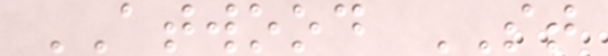ATWOOD ST
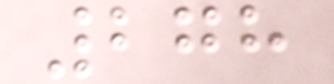278
